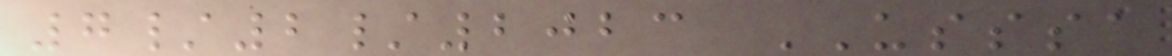7/2/2023 USSSA
